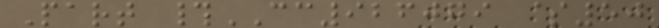Part #CC926079 $50
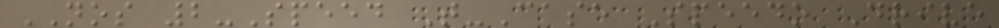NOS 2-Speed T-Case Speedo Drive
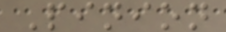Pinion
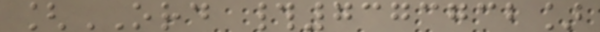[ORD #7373732]
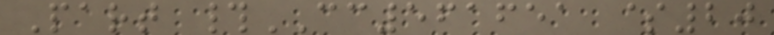Part #CC561651 $20
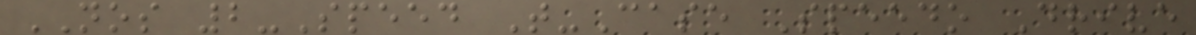NOS 2-Speed T-Case Speedo Drive
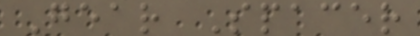Gear Spacer
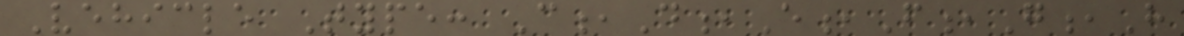Vehicle Type: C,D,E,F,G,H
